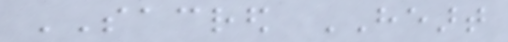SACRED HEART
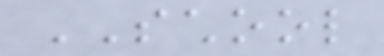SCHOOL
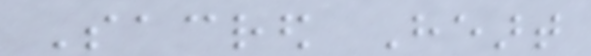Sacred Heart
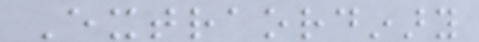Extraordinary
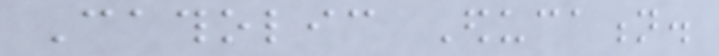Catholic Education.
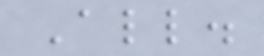All.
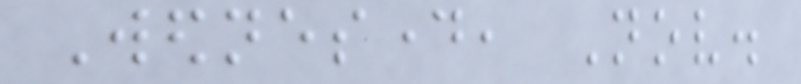Wednesday, Nov.
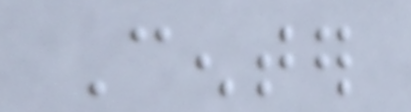Center
